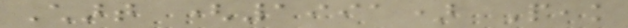Chart (1991) Peak
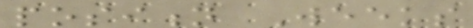position Weeks
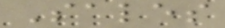Sales
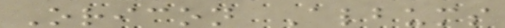Oricon Albums
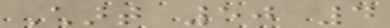Chart 50 4
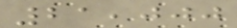21,000
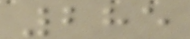285
